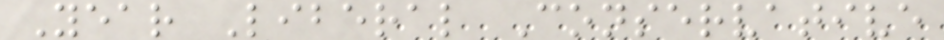Year Liberal Conservative
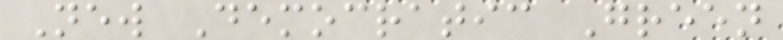New Democratic Green
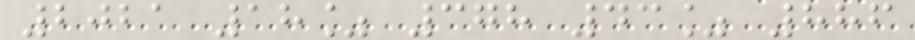2021 18% 378 43% 886
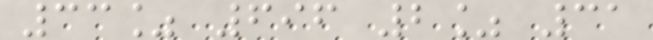33% 696 2% 31
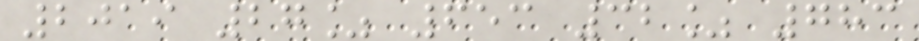2019 27% 653 32% 783
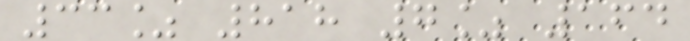33% 818 7% 164
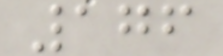176
